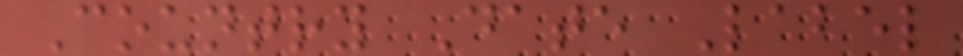Country Date Label
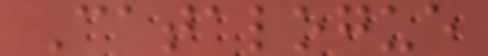Catalogue
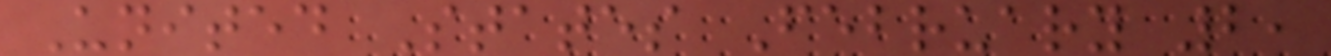United States February 2,
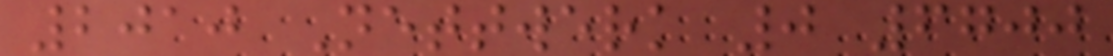2010 Nettwerk 0 6700
